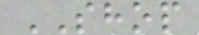SHOP
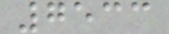7533
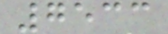7533
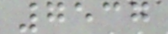7537
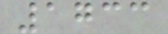1733
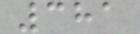381
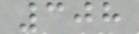308
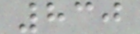830
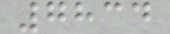7834
